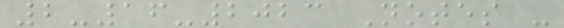2-16-2023 Notes -
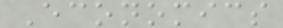Economics
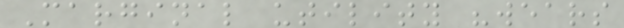Marginal utility "wears
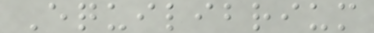Equilibrium
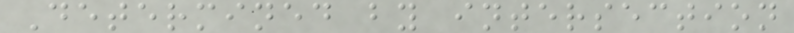Determined by intersection
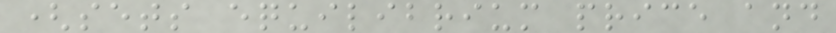(sets equilibrium price and
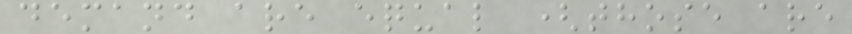demand are equal (those are
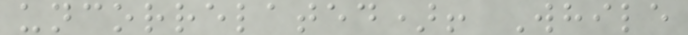uncorrelated)! While
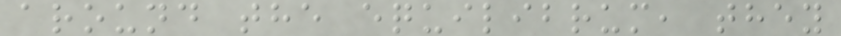around the equilibrum, they
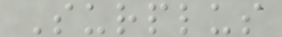Surplus
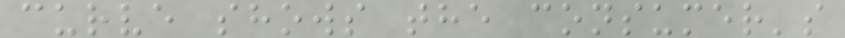curve shows the consumer's
